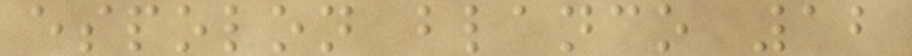espolon blanco 12
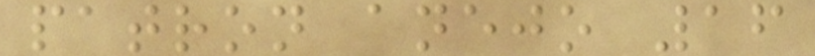patron anejo 16
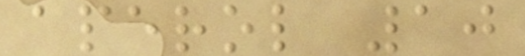aperol 10
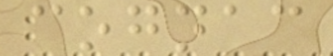cognac
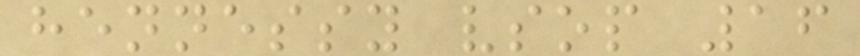hennessy vsop 16
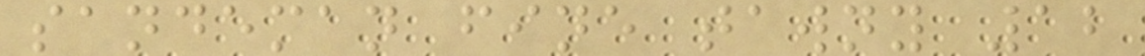sandeman fine tawny 12
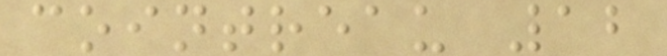cointreau 12
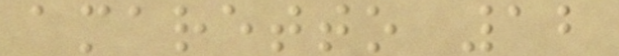amaretto 12
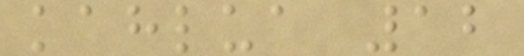kahlua 12
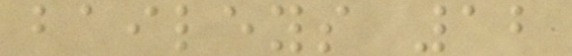baileys 12
